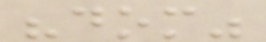"dom"
